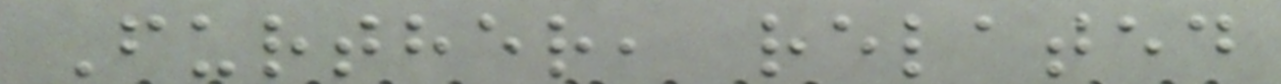Further, related
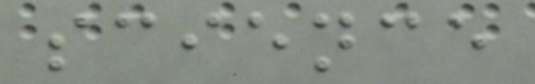science
